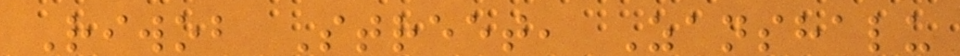Riwob Street, Zanshalu
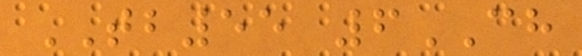TB55 6CH
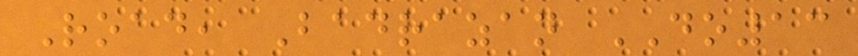Road, Badrazan DO13
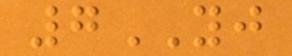7YJ
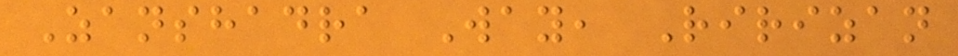Zanshadra Way, Ririzan
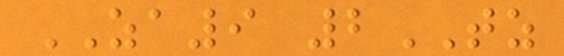ZA9 2TZ
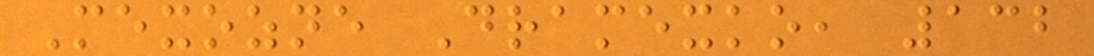Mexozne Dramexko, 132
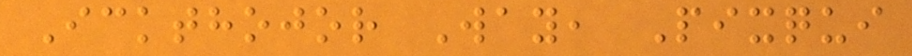Ickthojor Way, Pixqui
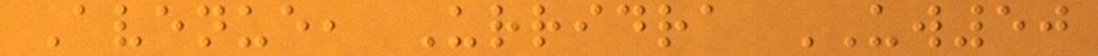Avenue, Urridra UW50
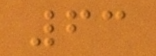63
